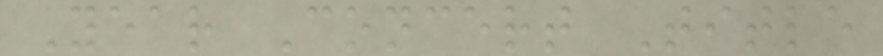Year Concert Title
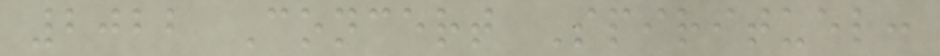2022 Concert Spirituel:
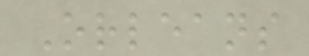Orleans
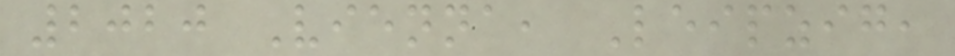2020 Vienna, Leipzig,
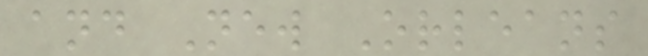and New Orleans
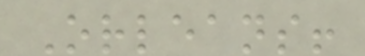Orleans!
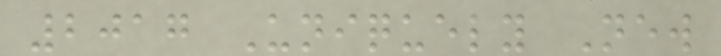2017 Uniquely New
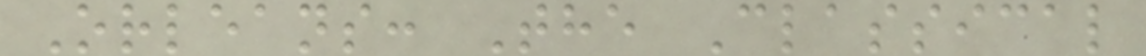Orleans: The Classical
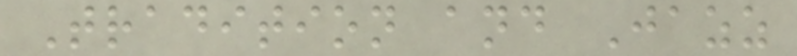Tradition and Jazz
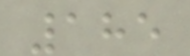185
